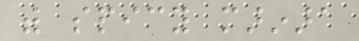with spicy marinara
